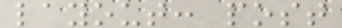layout: post
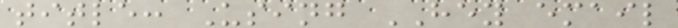title: Using HEY email
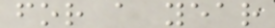for a year
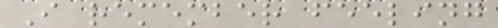I remember feeling
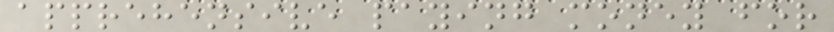apprehensive paying money for
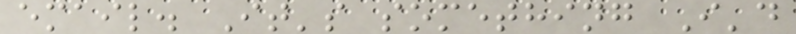email. It's something I'd
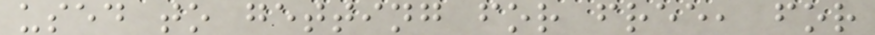used to getting for free, for
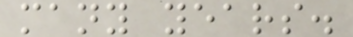many years.
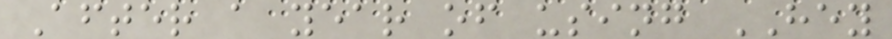After a year of using HEY
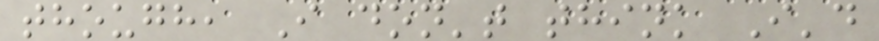though, I don't think I'd
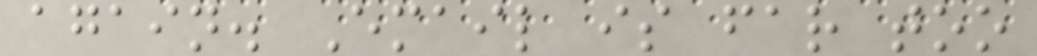again. Email is far too
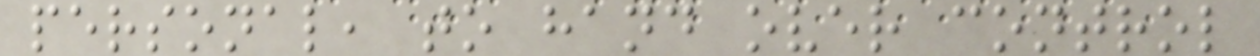personal, to hand over control
